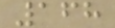168
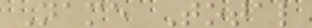Name Total
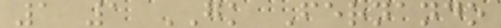1 1 GK Fernando
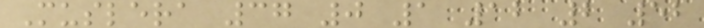Muslera 37 0 1 12 2 52
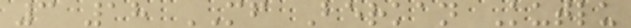3 18 MF Berkan Kutlu
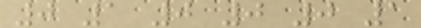0 1 0 0 0 1
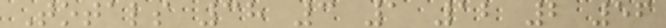Totals 38 3 1 12 2 56
